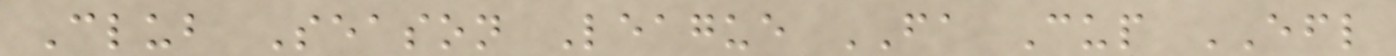Club Season League FA Cup EFL
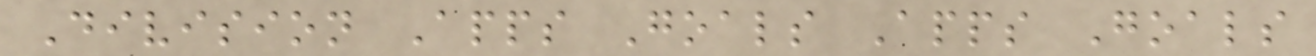Division Apps Goals Apps Goals
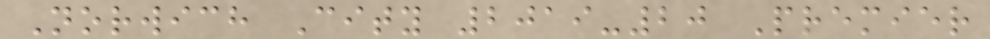Norwich City 2019-20 Premier
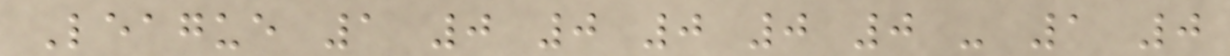League 1 0 0 0 0 0 - 1 0
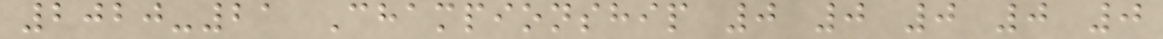2020-21 Championship 0 0 0 0 0
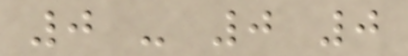0 - 0 0
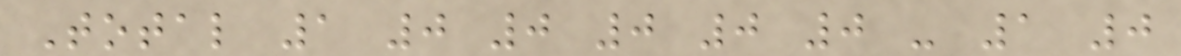Total 1 0 0 0 0 0 - 1 0
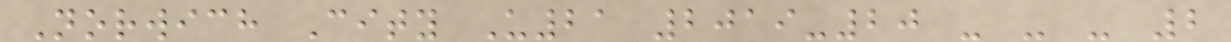Norwich City U21 2019-20 - - - 2
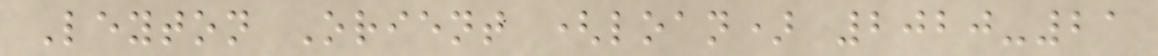Leyton Orient (loan) 2020-21
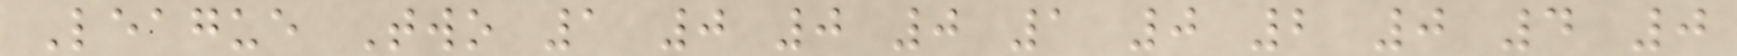League Two 1 0 0 0 1 0 2 0 4 0
